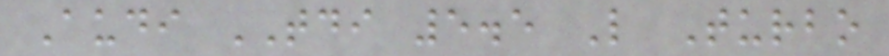Audi TDI 5.5 L Turbo
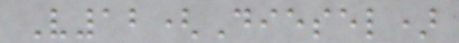V12(Diesel)
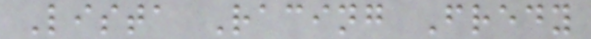Lista Racing Fredy
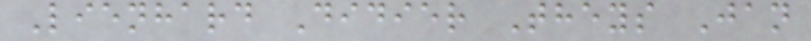Lienhard Didier Theys Jan
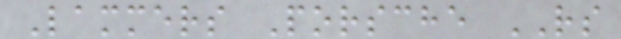Lammers Porsche RS
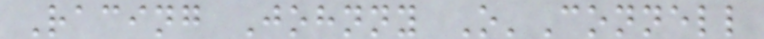Racing Johnny O'Connell
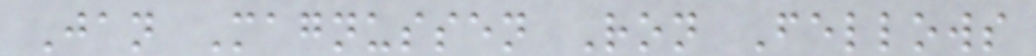Jan Magnussen Ron Fellows
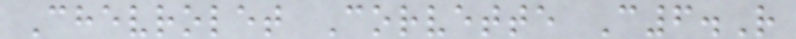Chevrolet Corvette C6.R
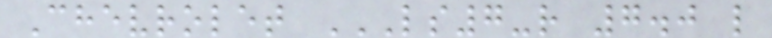Chevrolet LS7-R 7.0 L
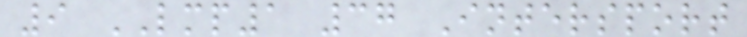9 LMP1 37 Intersport
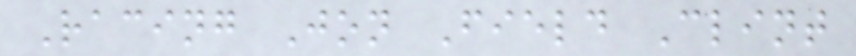Racing Jon Field Clint
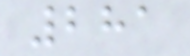281
